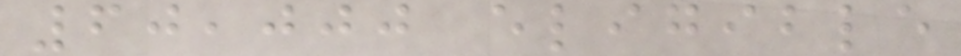60,000 eligible
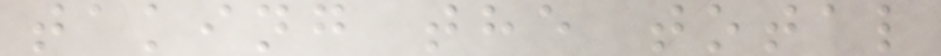taking the total
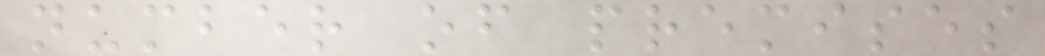number of premises
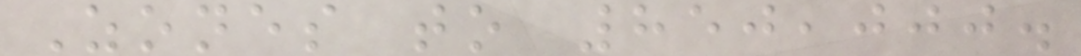Zones to 850,000.
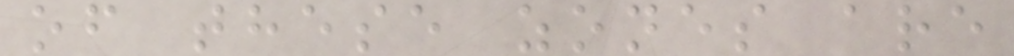of these zones are
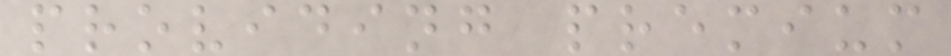providing premium
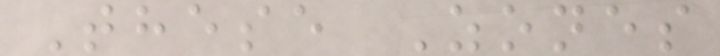These Zones
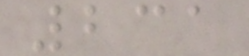231
